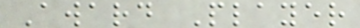Award Player
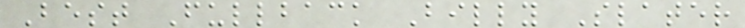Best Fullback Billy Slater
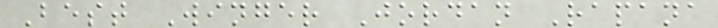Best Winger Jordan Rapana
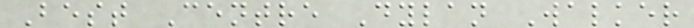Best Centre Dylan Walker
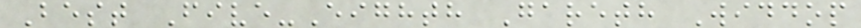Best Five-Eighth Gareth Widdop
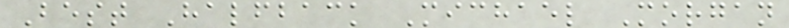Best Halfback Michael Morgan
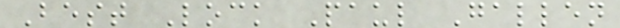Best Lock Paul Gallen
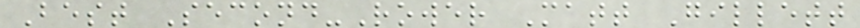Best Second-Rower Matt Gillett
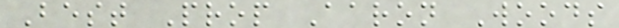Best Prop Aaron Woods
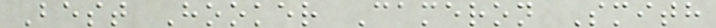Best Hooker Cameron Smith
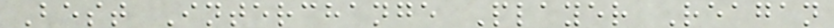Best Interchange Player Reagan
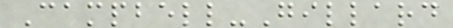Campbell-Gillard
